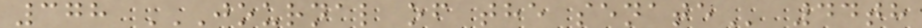378 JOURNAL OF THE SENATE 44th
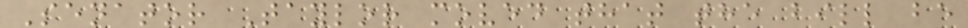Senator Taylor moved that the bill be
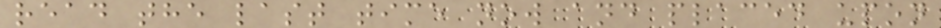read the last time now and placed upon
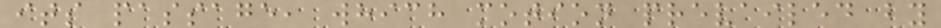its passage, which motion prevailed by
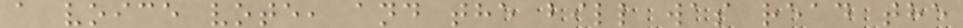a voice vote, and the bill was read the
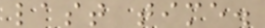last time.
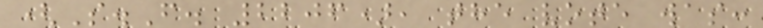(S.F. 2206), the vote was:
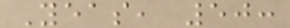Yeas, 50:
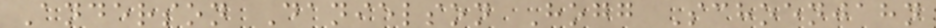Anderson Danielson Hogg Schoenjahn
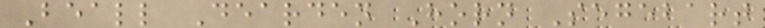Beall Dearden Horn Segebart
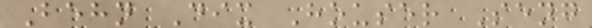Behn Dix Houser Seng
